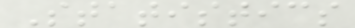Statistics
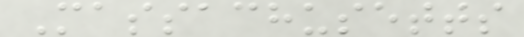Massachusetts
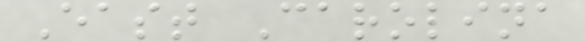East Carolina
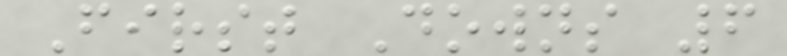First Downs 6
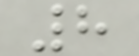8
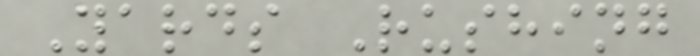Yards Rushing
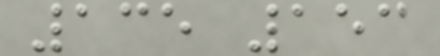135 153
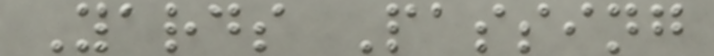Yards Passing
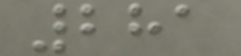281
